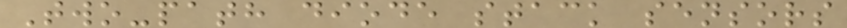Two-path diode stack sensors
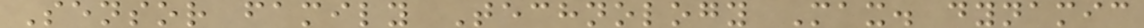Sensor family Technology Max. dynamic
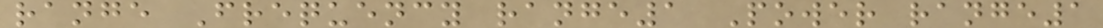range Frequency range1 Power range1
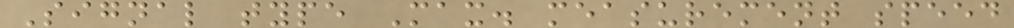Signal type Max. measurement speed
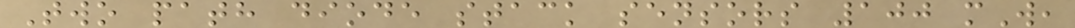Two path diode stack sensors 100 mW,
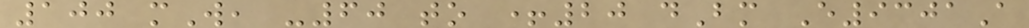100 mW, -60 to +20 dBm E9301A
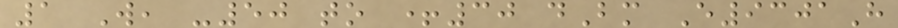1 W, -50 to +30 dBm E9301H
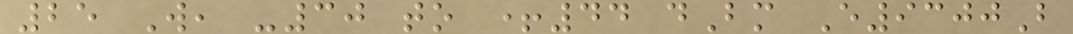25 W, -30 to +44 dBm E9300B
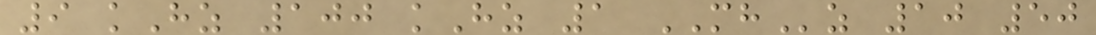9 kHz 100 kHz 1 MHz 10 50
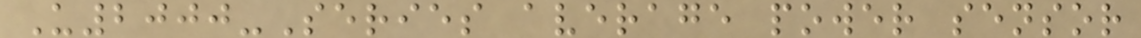U2000-Series average power sensor
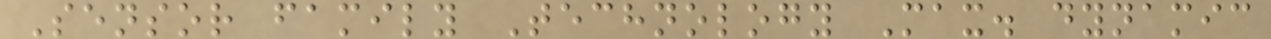Sensor family Technology Max. dynamic
